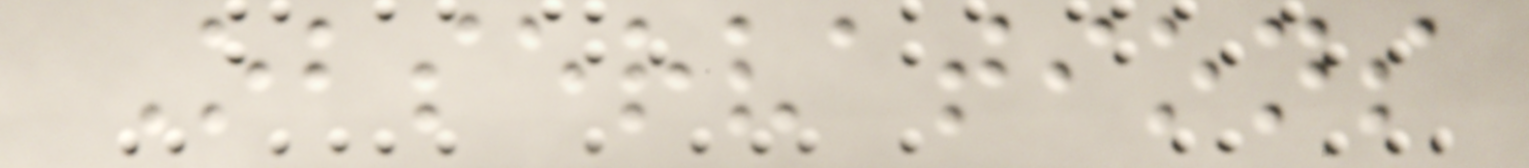Observations
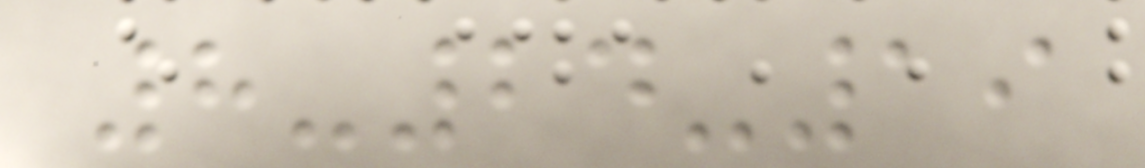8-24-19
